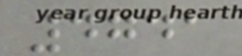4741
